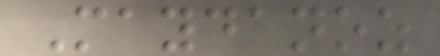Maydanoz
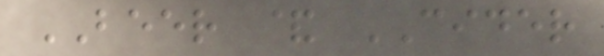BEER & CIDER
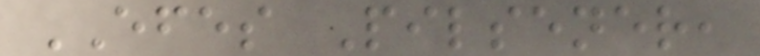EFES Pilsener,
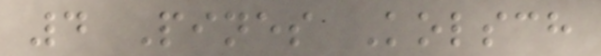4 Pines Kolsch
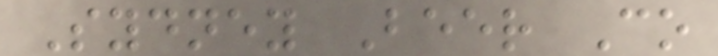Sydney Beer Co
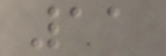11
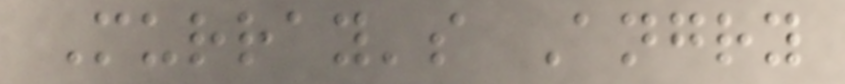Murray's Angry
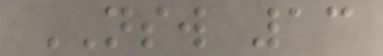NSW 13
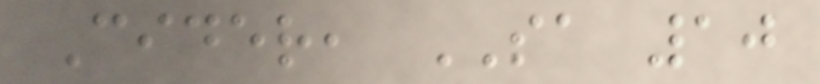Cider, SA 10
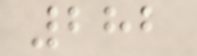282
